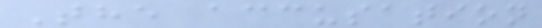The accusation
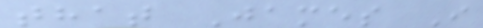that James I
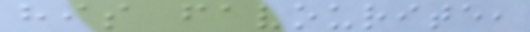his favourite,
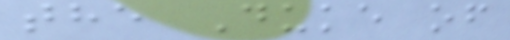the Duke of
